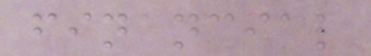financial
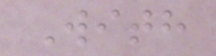With
